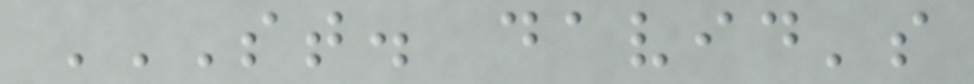ST. DAVID'S
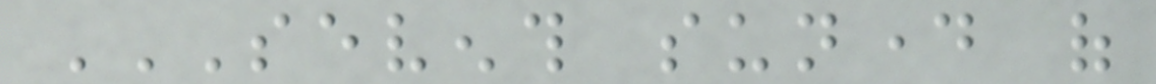SEVENTH SUNDAY OF
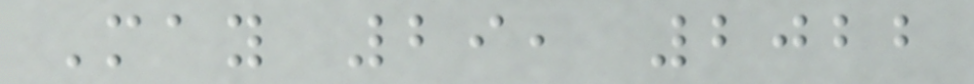May 29, 2022
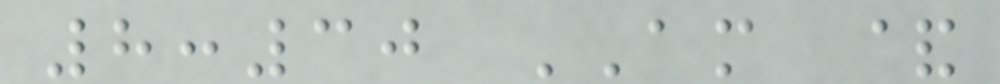8:30 AM &
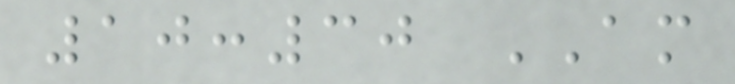10:30 AM
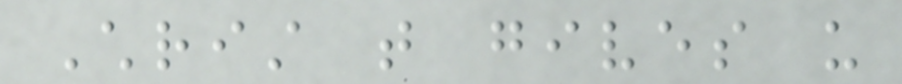Christ that gives us
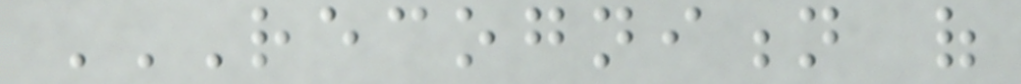RECOGNITION OF
